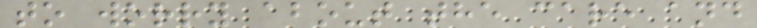to worry about the care and
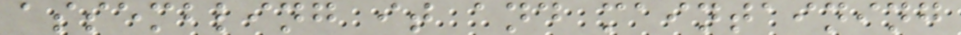assembling it and maintaining
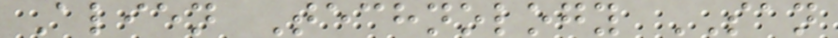Alien Technology SAN
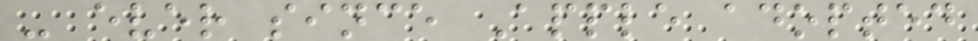- ever since Apple adopted
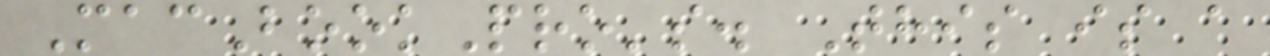MacBookPro's. This is a
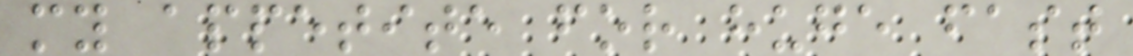my appetite for huge fast
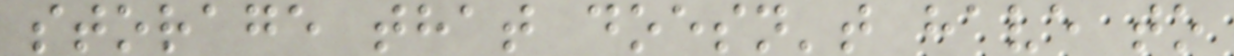storage that doesn't have to
